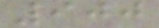900
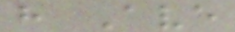h Ave
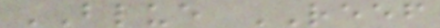BLUE REEF
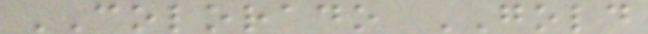COLORADO GOLD
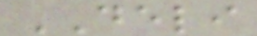DELI
